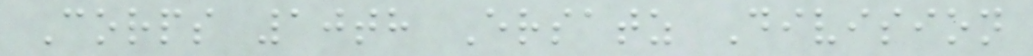Corps 10th Ersatz Division
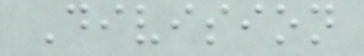Division
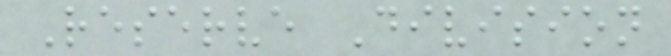Reserve Division
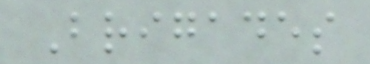Brigades
